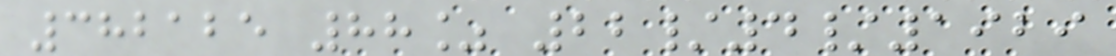382125 88% 22/4/1929
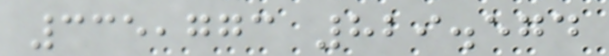335,773 829.574
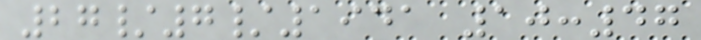27/7/1941 10:47
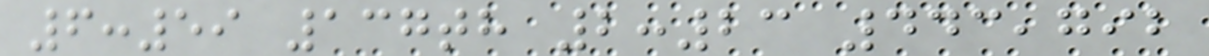6:59 137th 2:23 443,792
